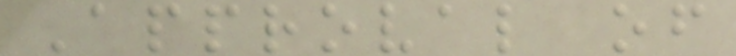Approval of
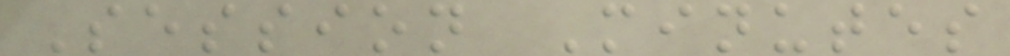Session Minutes
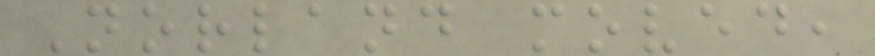Norland moved,
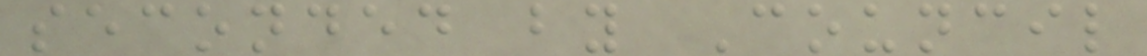seconded by Council
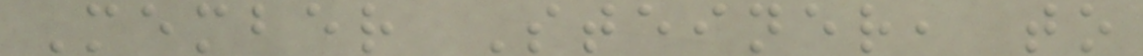Member Steiner, to
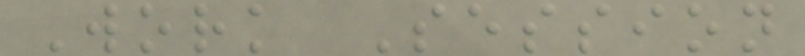Work Session
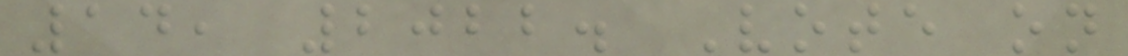14, 2022. Vote on
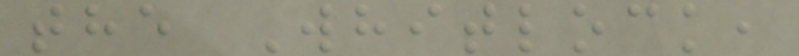the Whitlock,
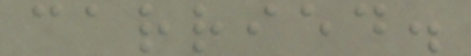carried.
